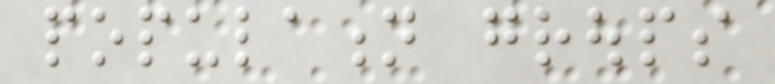population groups
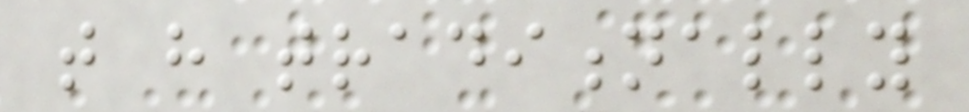that have traditionally
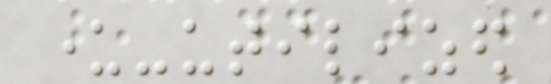under-utilized
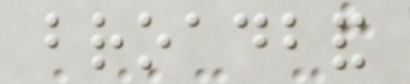broadband
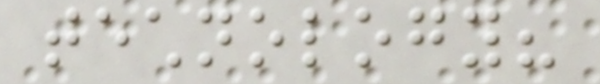technology?
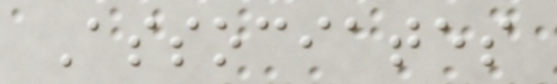Associates
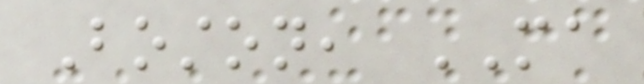Boston, MA
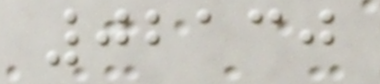02130
